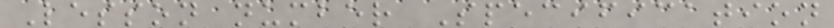Lesson number Specification
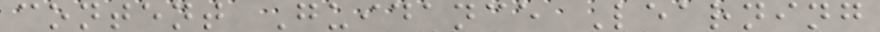content Guidance Learning
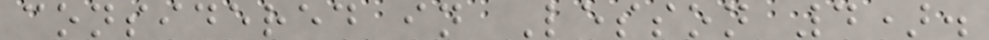considered in Lesson 4).
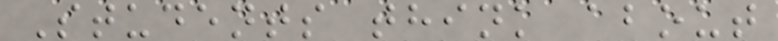Students think about
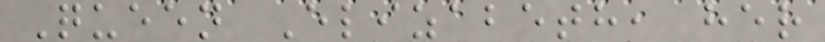Queen Elizabeth, her
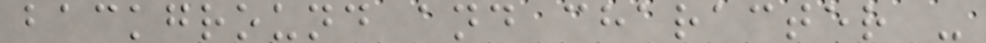background and character -
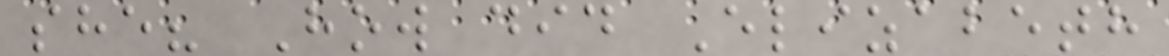she? How did Elizabeth
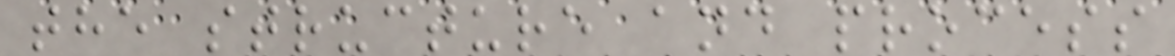the structure and process
